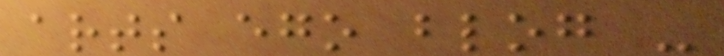arts ego blog -
